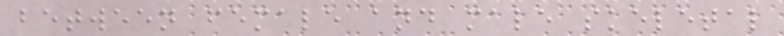between female and male skeletal
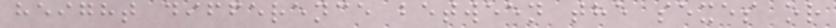height difference between the sexes or
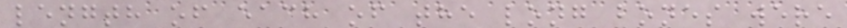length of each of the long bones were
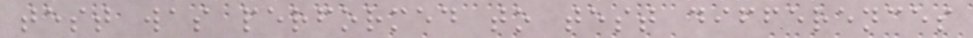test was performed to test differences
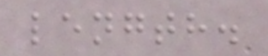length.
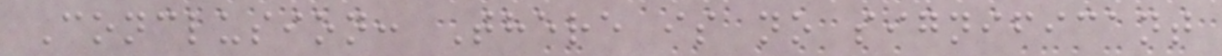Conclusion: There is no significant
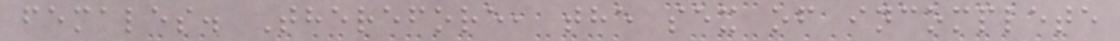females. Therefore, the sex of incomplete
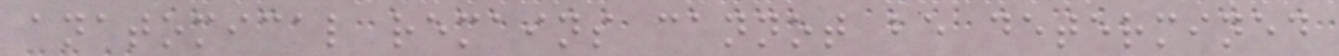anatomical remains cannot be determined
